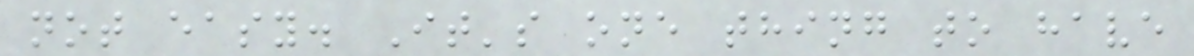not easy. It's one thing to have
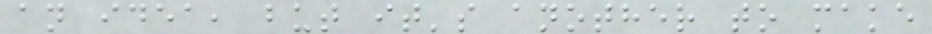an idea, but it's another to make
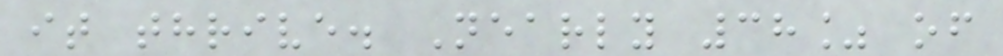it thrive. Nearly 38% of
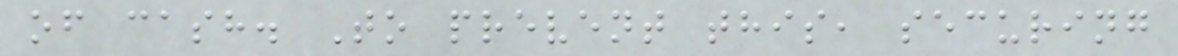of cash. To prevent this, securing
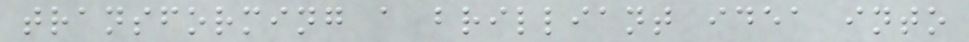transforming a brilliant idea into
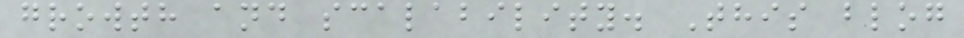growth and scalability. This blog
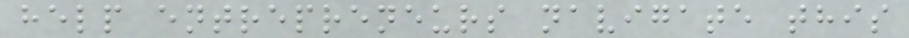help entrepreneurs navigate this
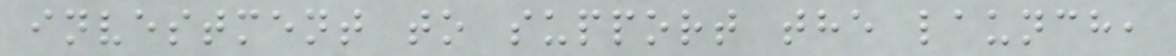investment to support the launch,
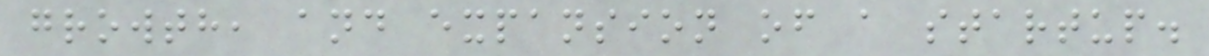growth, and expansion of a startup.
